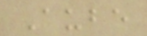Aube
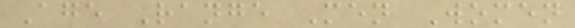Age Range Men Women
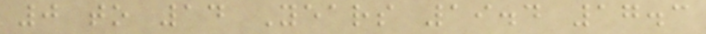0 to 14 Years 19.4 17.3
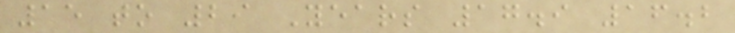15 to 29 Years 17.9 16.2
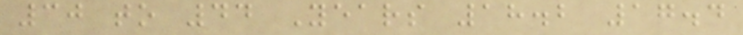30 to 44 Years 18.2 17.4
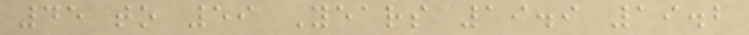45 to 59 Years 19.9 19.2
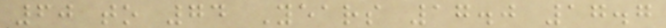60 to 74 Years 17.0 17.7
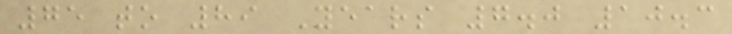75 to 89 Years 7.0 10.3
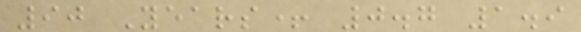90 Years+ 0.7 1.9
